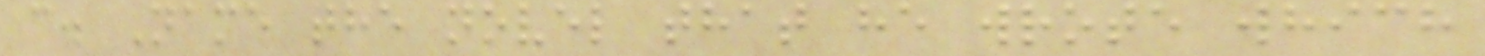c. Name the novel that he wrote which
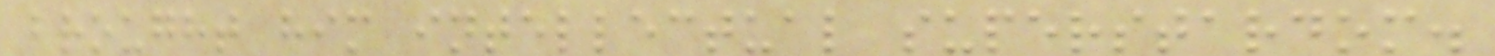brought him intellectual superstardom.
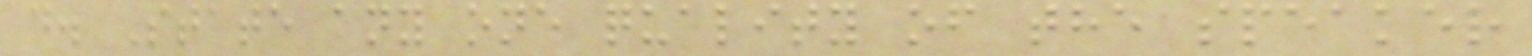d. State any one quality of the speaker
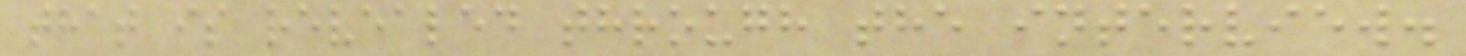that is revealed through the interview.
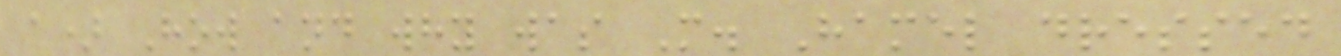a) How and why was M. Hamel dressed
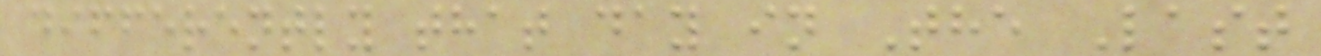differently that day in The Last
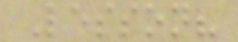Lesson?
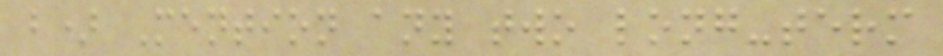b) Mention any two long-term
